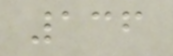136
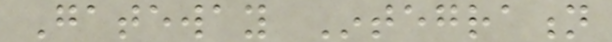Gateway Integration
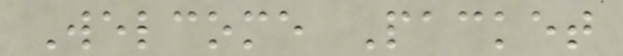Welcome Packet
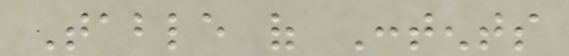Table of Contents
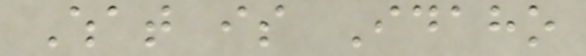What is Idaho
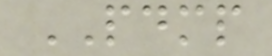PDMP
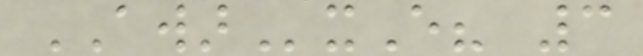AWARxE? 3
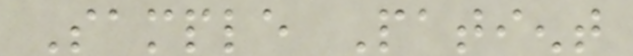Sample Patient
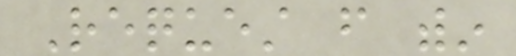Request from within
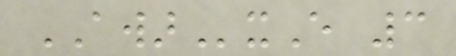AWARxE 3
